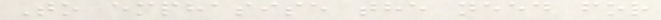To emphasise the need for
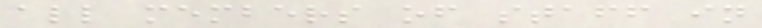all members of staff in
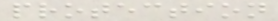protection
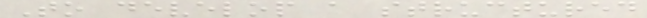To develop a structured
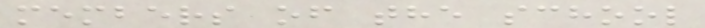members of the school
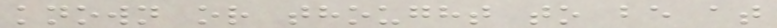known or thought to be at
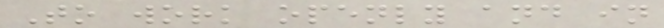To work openly and in
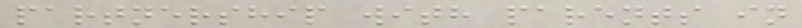partnership with parents in
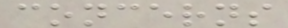concerns
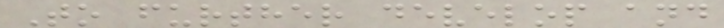To further develop and
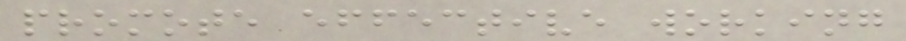promote effective working
